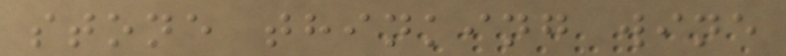stone thinking wine
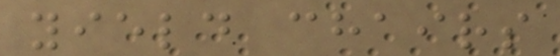yield chairs
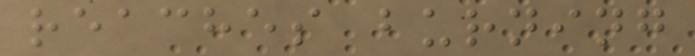reaches burning
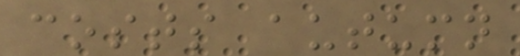costs autumn
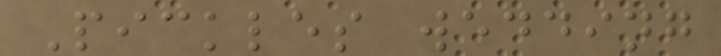Pickles wedding
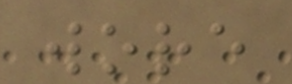wore
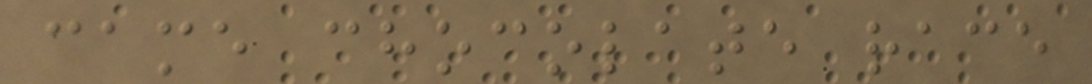came chocolate race
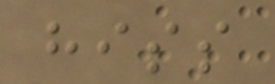hiss
